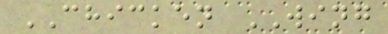CHICKEN WING
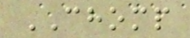CHOMP
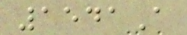1541A
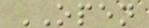OPEN
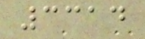3314
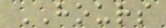HOURS
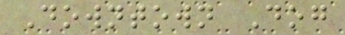Downtown Dog
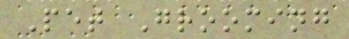Pet Grooming
